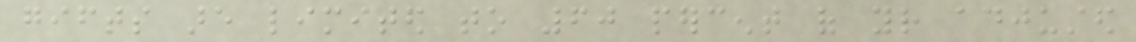gifts are limited to 60 percent of your adjusted
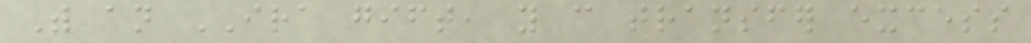With an IRA gift, you can transfer excess
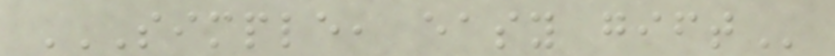SIMPLE, EASY GIFT
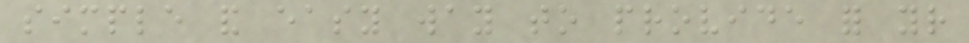simple and easy way to provide for your
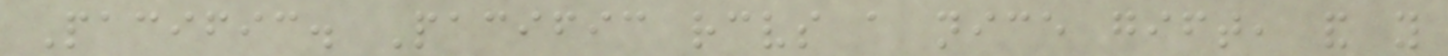Pacific. Pacific receives a nice gift, and you
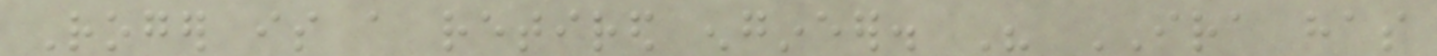Roger is a retired engineer. His IRA has
